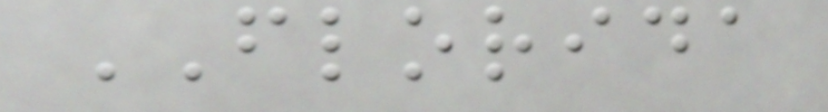FLORIDA
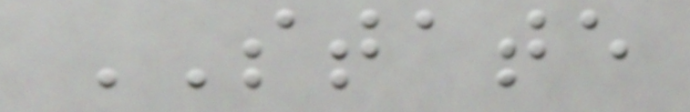STATE
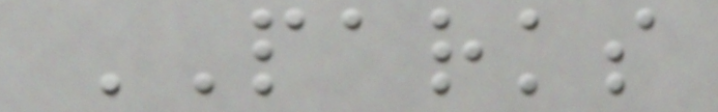PARKS
